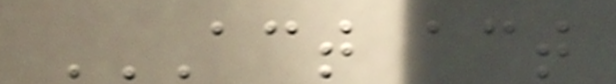ACT ACT
